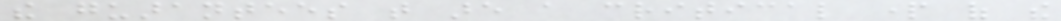the guarantees that are a critical part of the
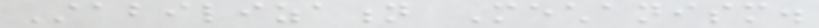Stabilization Mechanism.
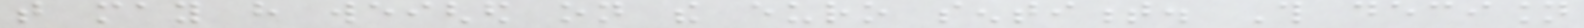that may have weighed on the euro sentiment. This decision
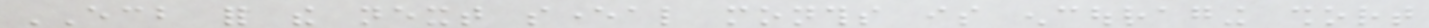ECB for the next several months is encouraging short
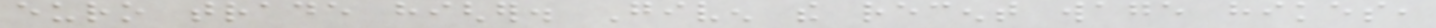euro trade higher. Given the recent wage hikes,
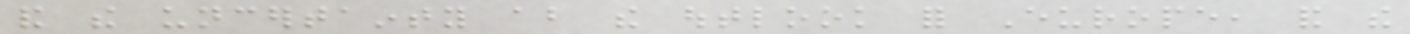and the uncertainty about the outlook for Europe, and the
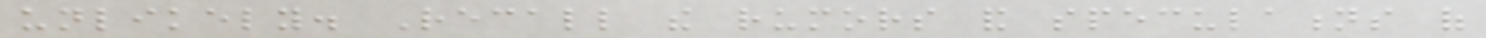unlikely. Recall the rumors and speculations of
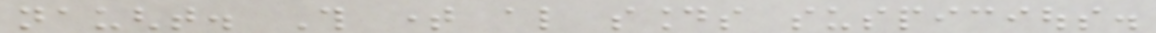naught. This time also sounds suspicious.
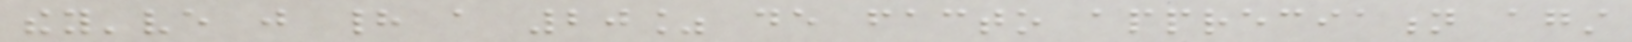they've just had a 20% de facto appreciation against
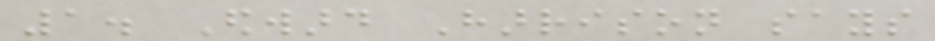1. Edward Harrison says
